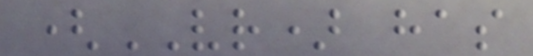(VR) has
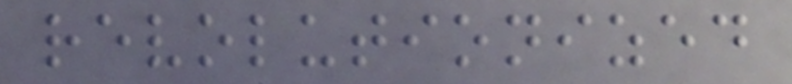revolutionized
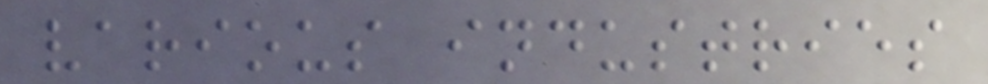various industries
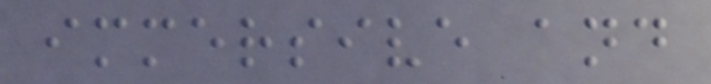immersive and
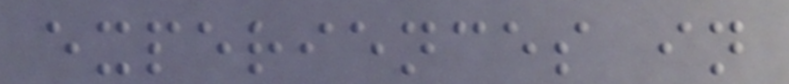experiences in
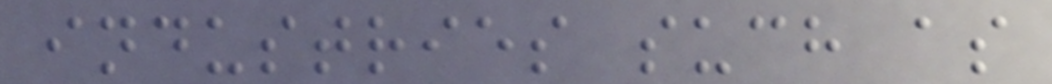industries such as
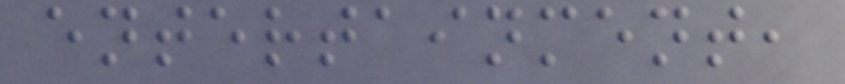entertainment,
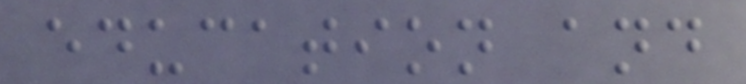education and
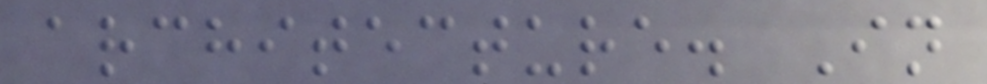architecture. In
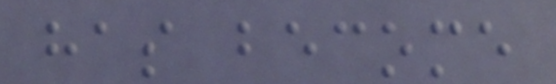has become
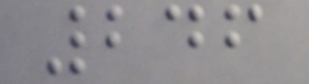246
